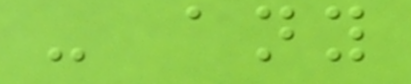- any
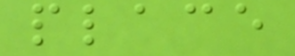place
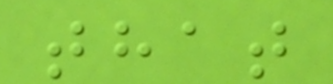that
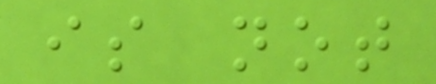is not
